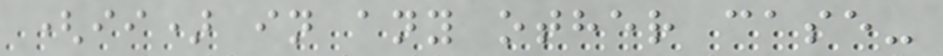(ii) in any other case-
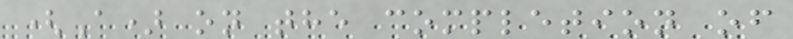(A) on the completion of
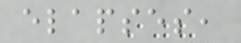elapses,
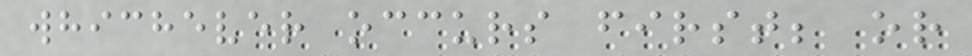whichever occurs first; or
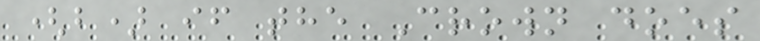(b) if the Crown does
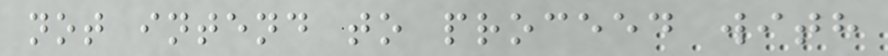not intend to proceed with
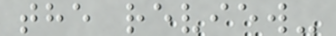the review-
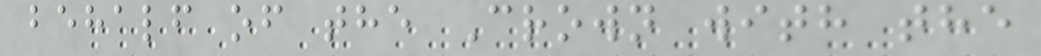behalf of the Crown with the
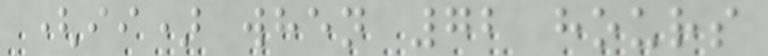(ii) when 72 hours
